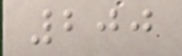200
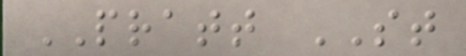PRATT ST
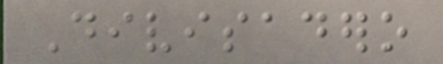Divisadero
